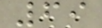69
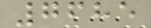7685
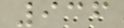936
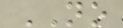NO
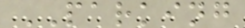PARKING
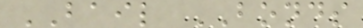BAIL BONDS
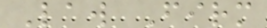Law Firm
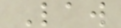Law
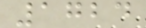1724
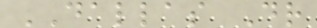DALLAS Dr
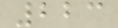223
